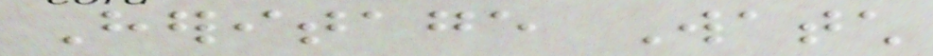Heritage Watch
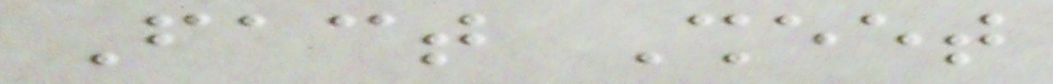Fact Sheet
